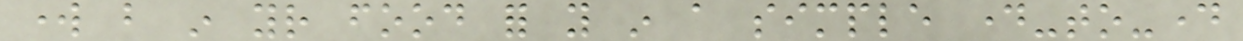work but in your food for you in a simple day-to-day
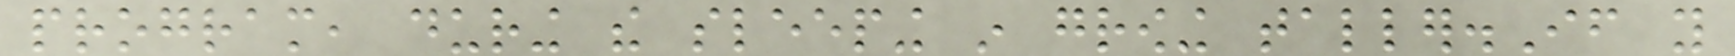program, during the sleeping in growing taller.If you
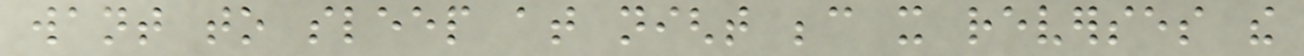want to sleep at night because it reverses the
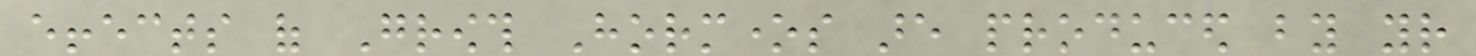effects of Growth Hormones are produced by your
